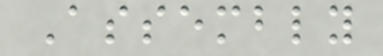Assembly
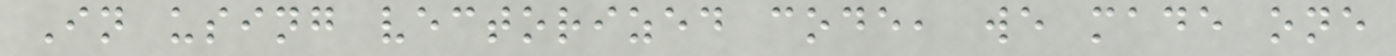In using vectorized code, we made one
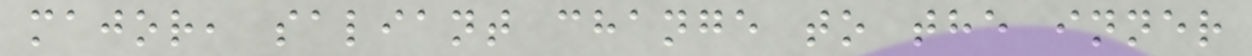major, saliant change to the inner
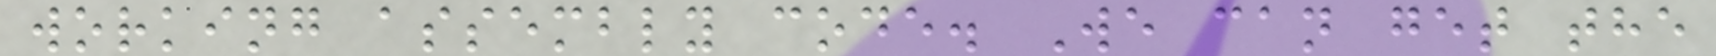working assembly code. We can get the
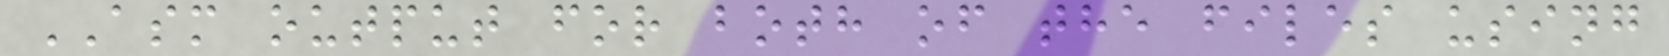ASM output for both of the files using
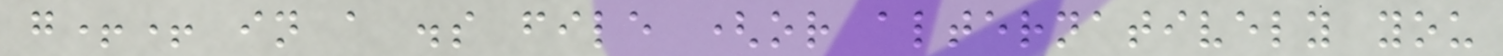g++ in a .s file (or alternatively you
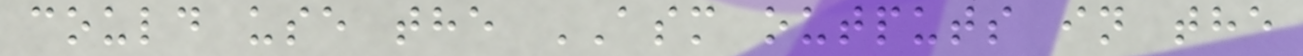could use the ASM outputs in the
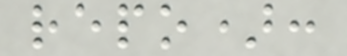repo):
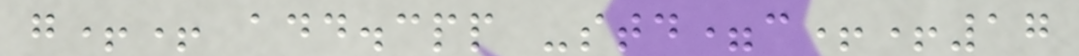g++ add.cpp -std=c++17
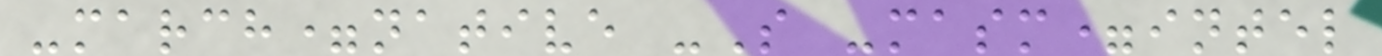-march=native -S -masm=intel
